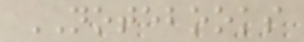NOTEBOOKS
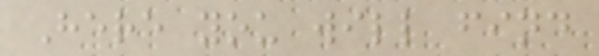Here you will find
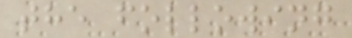the following
